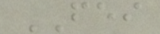FEI
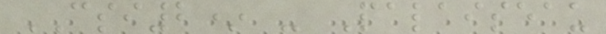CSI2* - Palaiseau
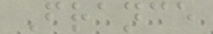France
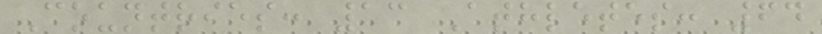Countries: 13 Athletes: 64
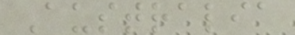Australia
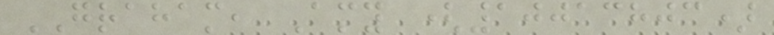GRAHAM, Amy (10013803)
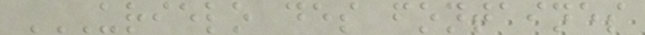URIELO DES FONTAINES
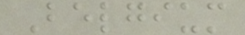Belgium
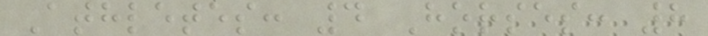Athletes: 4 Horses: 8
